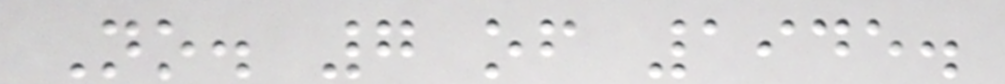No. 7 of 1945.
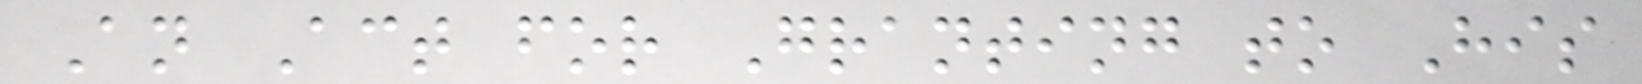An Act for Granting to His
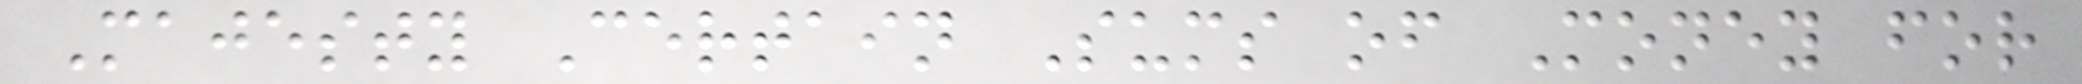Majesty Certain Sums of Money for
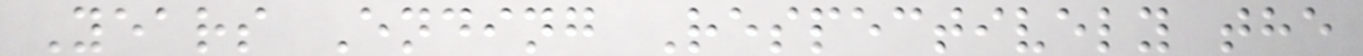Years Ending Respectively the
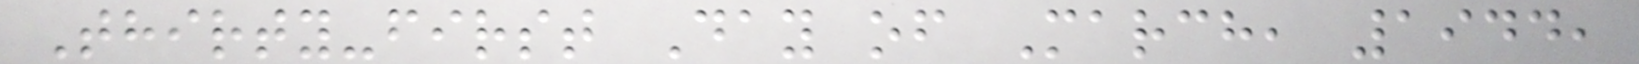Thirty-first Day of March, 1944,
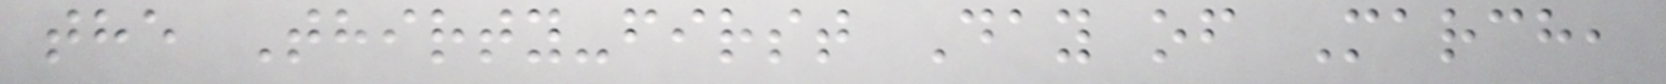the Thirty-first Day of March,
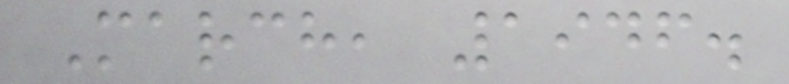March, 1946.
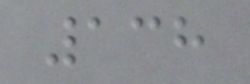138
